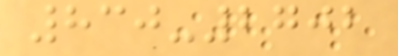830-2702
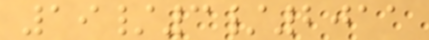19/3/2011
